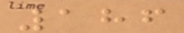186
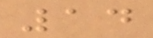14
